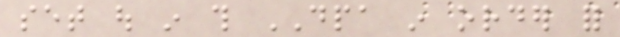set out in this DPA in order for
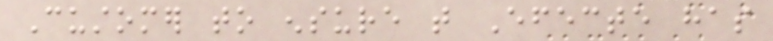Customer to ensure that Efecte has
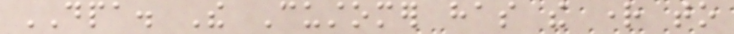DPA. The Customer has the right to
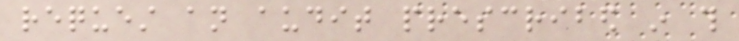request an audit prescribed in this
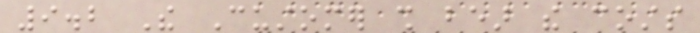9.2 The Customer shall bear the costs
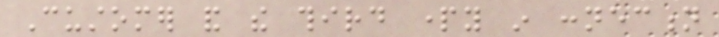Customer and the third party in connection
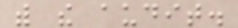with the audit.
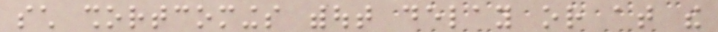such shortcomings without delay or at the
